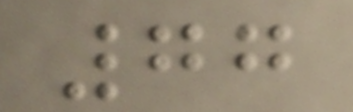77
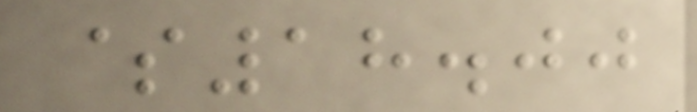$18.00
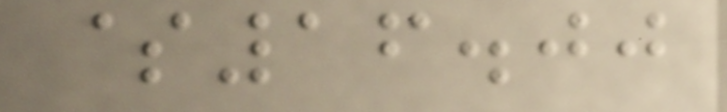$16.00
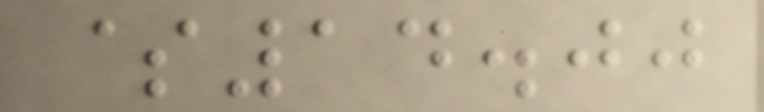$14.00
